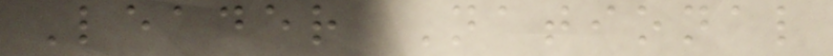Leader National
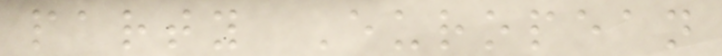party European
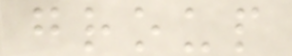group
